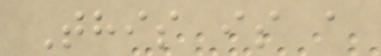This is a
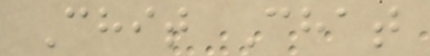Chit Chat
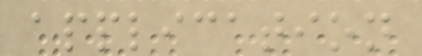application
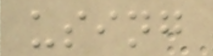using
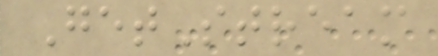GetStream
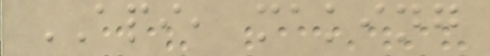API, making
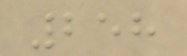258
